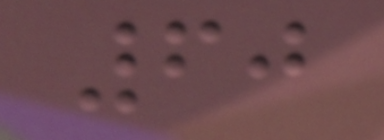60
